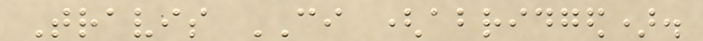Travis CI (abridged).
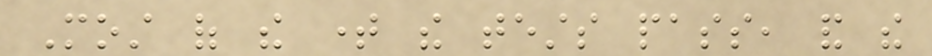Most of the time the tests pass, and the
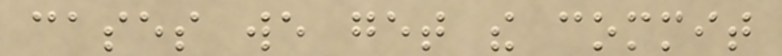cases we get the commit
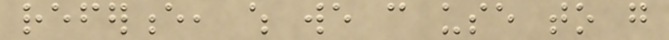reference, which we can use to go
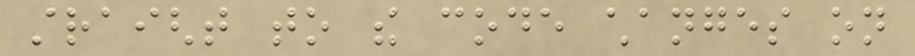straight to the code changes on
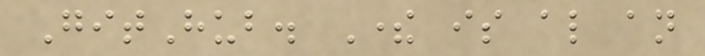GitHub. There is also an
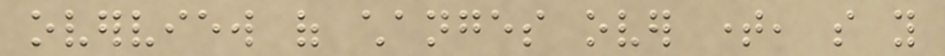overview of changes over time, so you
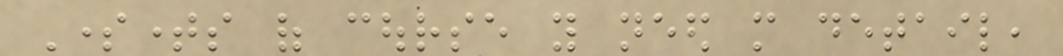Sometimes of course you need more detail,
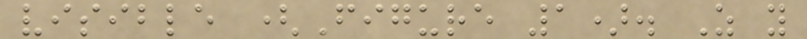visible (Figure 1). As you
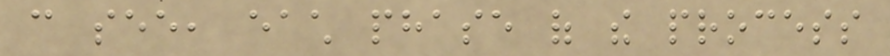can see, each phase of the process
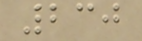230
